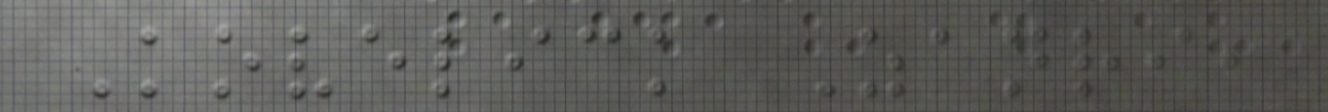Kovelick Zanri,
